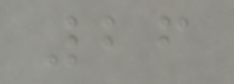26
